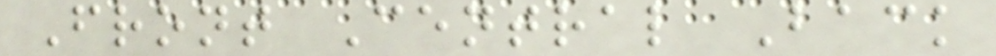Front Central Back
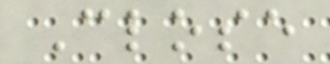Close
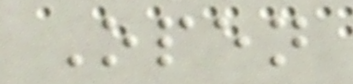Open
